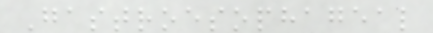Gastroesophageal
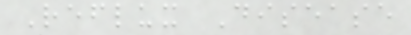Reflux Disease
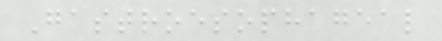Gastroesophageal
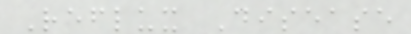Reflux Disease
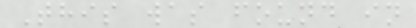This was found in
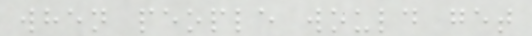when people would get
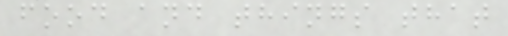food and things that
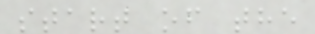start of the
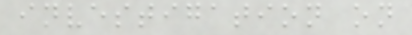investigation on
